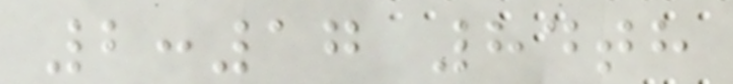2:17 84th
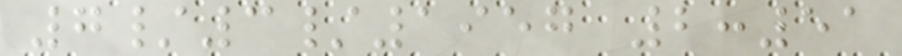7/3/1957 2:51
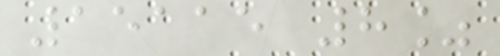15115 8%
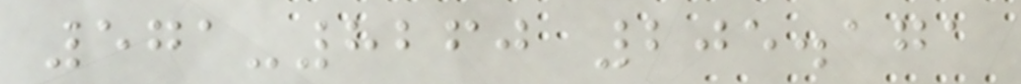571-8260 205.171
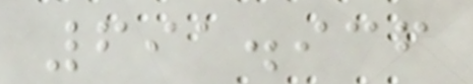691.936
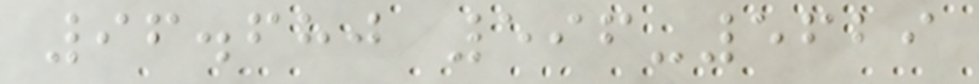96.680 596-5629
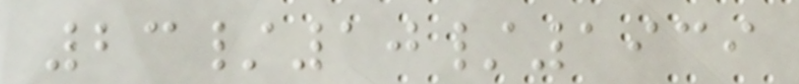23/10/1939
